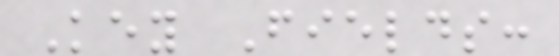Key Fields:
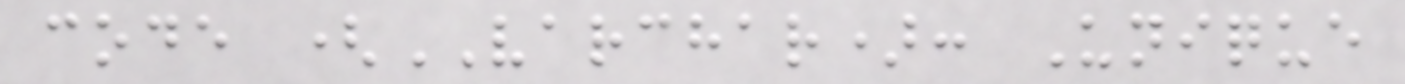code (VARCHAR): Unique
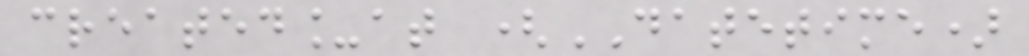created_at (DATETIME)
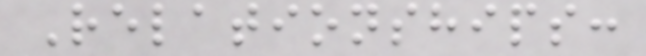Relationships:
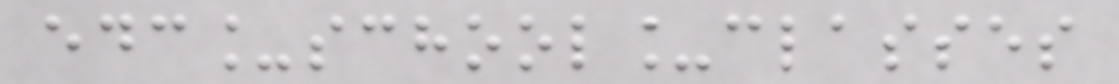edc_school_classes
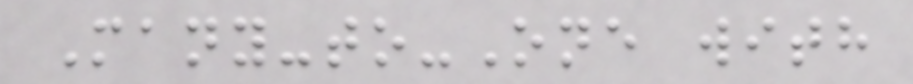Many-to-One with
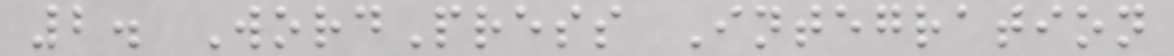2. WordPress Integration
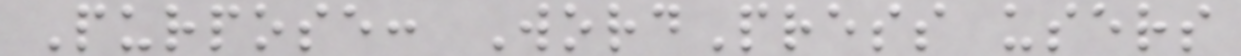Purpose: WordPress users
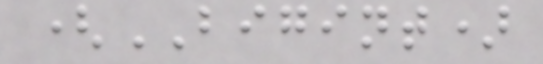(BIGINT)
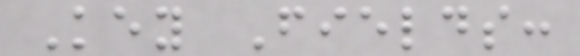Key Fields:
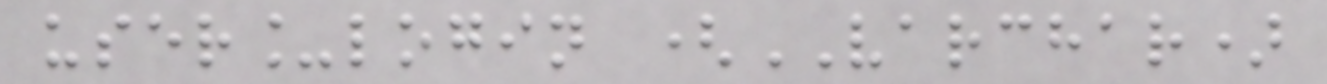user_login (VARCHAR)
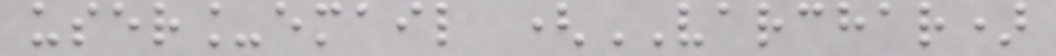user_email (VARCHAR)
